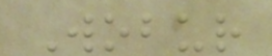Wobur
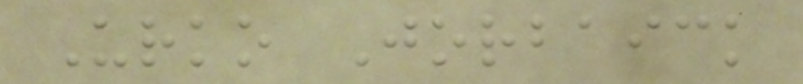Urko Jorbaick
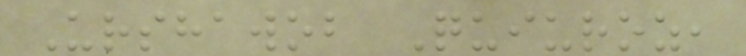Urshawob Quiuroz,
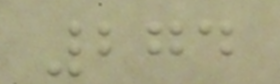274
